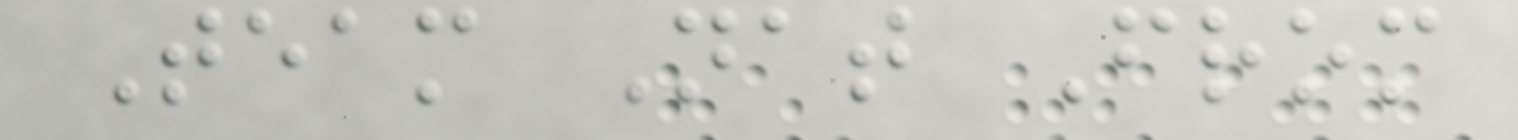Team Nat From
